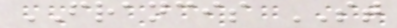FRANCIS ST
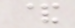&
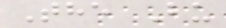The Bu
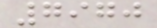7970
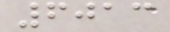6013
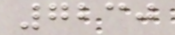7230
